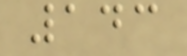143
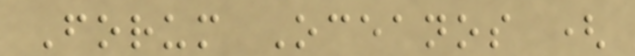Forum Oceanos (
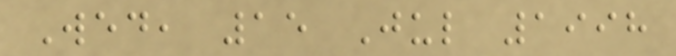Wed, 15 Jul 1998
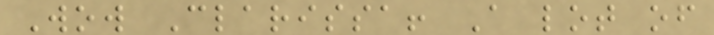Wow Clarissa! A lot of
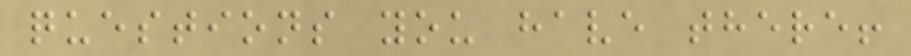questions you have there!
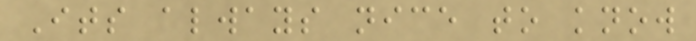Its always nice to know
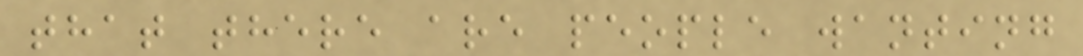that there are people wanting
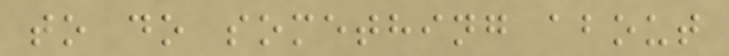to do something about
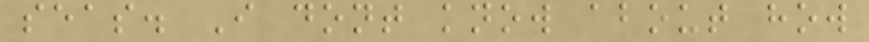seas. I dont know about how
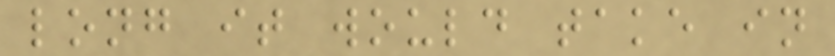long it would take in
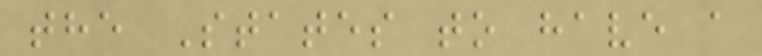the States to have a
